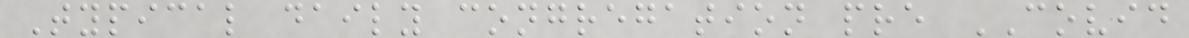Typical daily congregation pre COVID
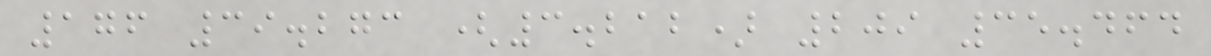176 39.273 (3.212) 209 35.464
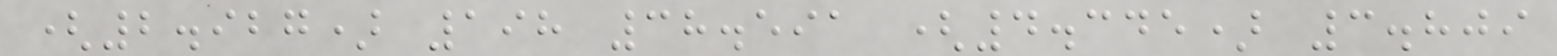(2.927) 198 38.591 (4.345) 3.809
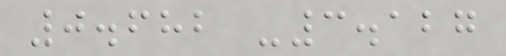0.682 -3.127
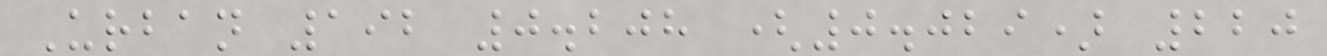Urban 192 0.208 (0.029) 220
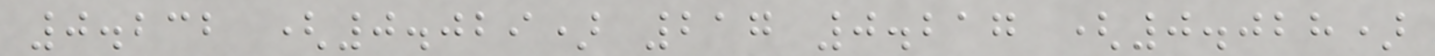0.232 (0.029) 217 0.217 (0.028)
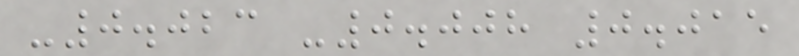-0.023 -0.008 0.015
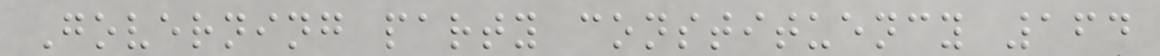Governing party constituency 164
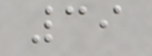39
